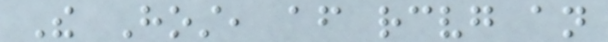The Host, after receiving an
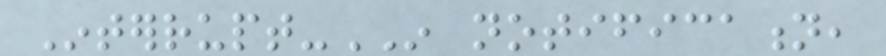Interrupt-IN notification,
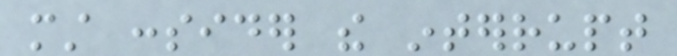must consider the interrupt
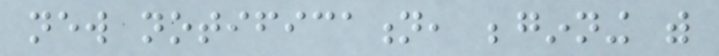new notification, beginning with
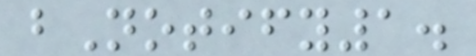bNotify1.
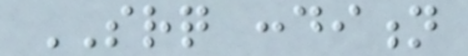SRQ condition
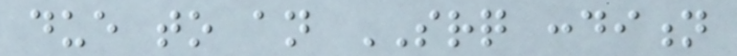due to an SRQ condition
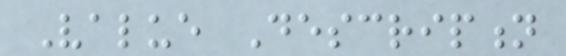Value Description
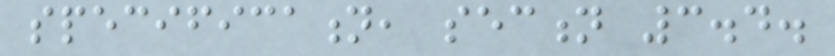specification, section 3.4.
